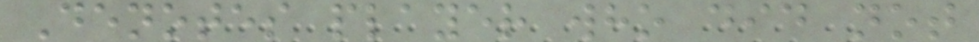Denotes player who did not
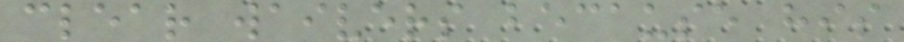clear waivers because his
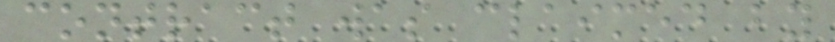contract was claimed by
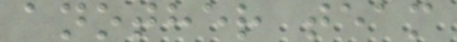another team
